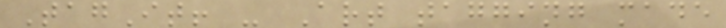TagIt! - Art tagging made
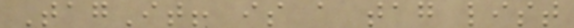TagIt! is a tag list
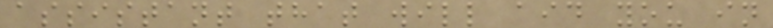assistant that will aid you in
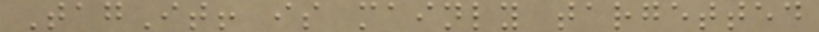TagIt! is mainly targetted
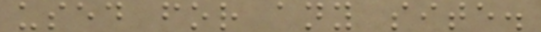used for any site.
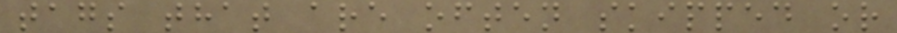tags that are often skipped or
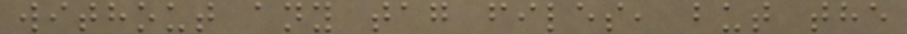without any tag files, but the
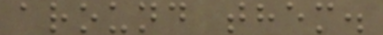around them.
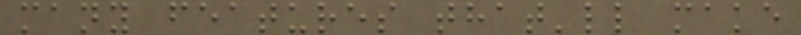many features that'll make
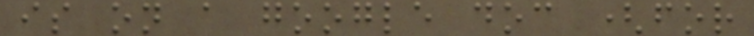is on a google doc (for
